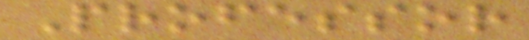Professor
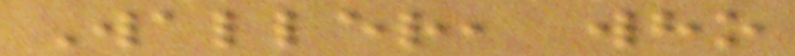Waller, who
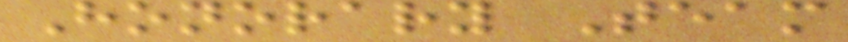Honorary Team
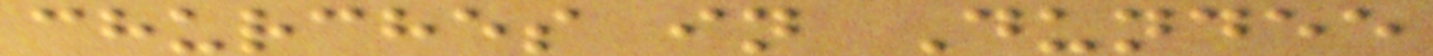churches in Dundee
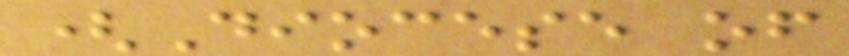(Diocese of
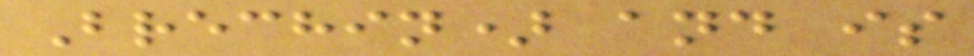Brechin) and is
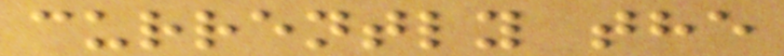currently the
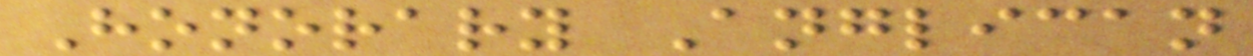Honorary Anglican
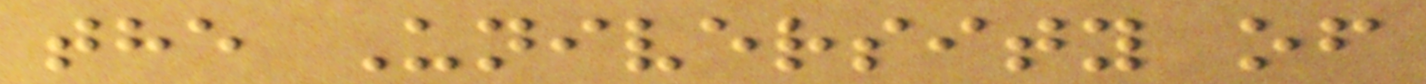the University of
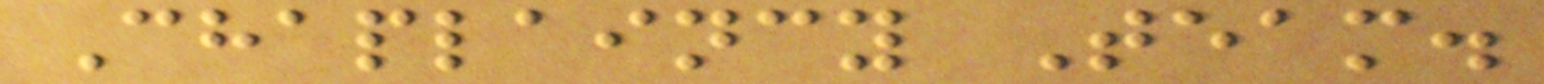Chaplaincy Team.
